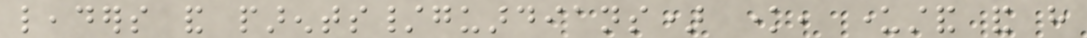leaders and parents/guardians) know, understand and have
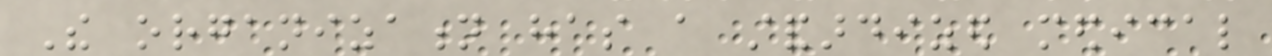The organization has a standardized medical
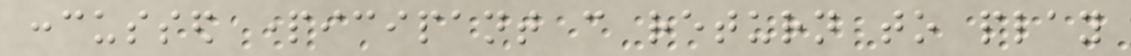concussed participant can return to play
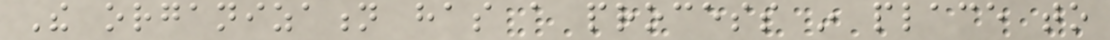The organization has a process in place to
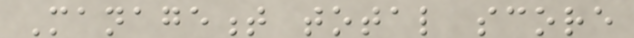Management total score
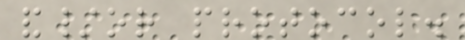and/or protocol.
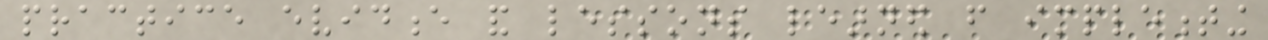practice evidence and lessons learned from implementing
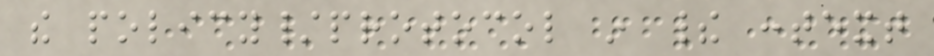the policy/protocol in their context
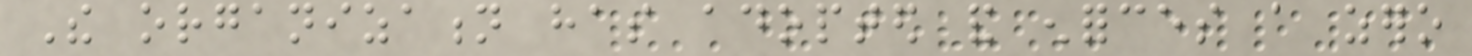The organization has adopted and enforces a zero
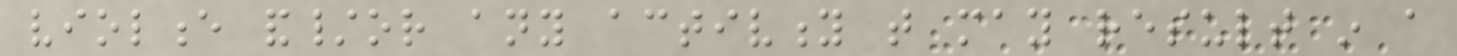violence and/or any activity that may result in a
